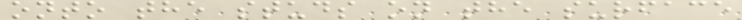onto the studs on the surface
